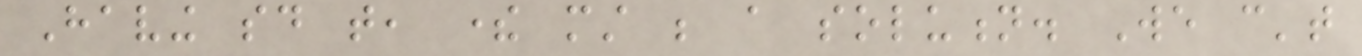Having said that, there must be a solution. We can't
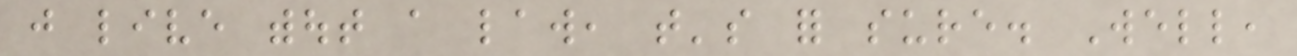just live without a law, that's for sure. Well,
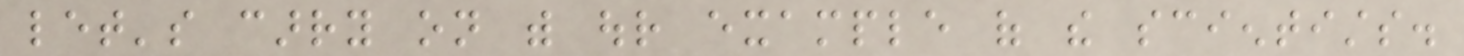let's carry on with our example of the scientists.
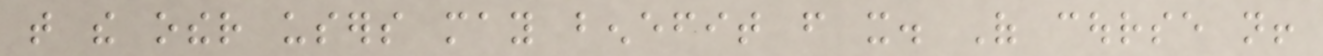that the other users may benefit from it. Of course not!
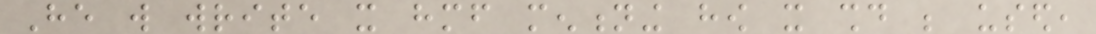He will write it himself mentioning how it should be used,
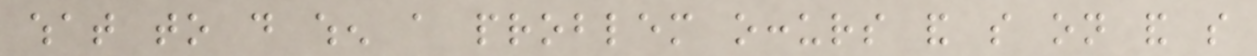what to do when a problem occurs and so on and so
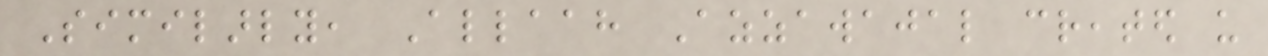Similarly, Allaah Azzawajal created us
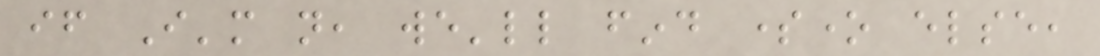if I'm not, we'll find someone else,
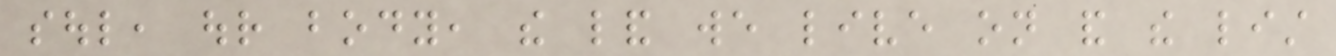soul, our body, the land we live on and the list
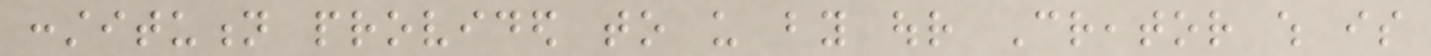constitution provided to us by our Creator which is
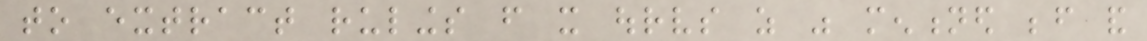to extract rulings from it ourselves as was mentioned before and
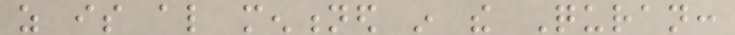as is also mentioned in the Quran:
